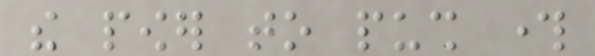the power to push through
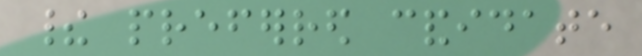their preferred candidate
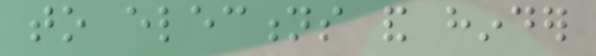to elections and hinder
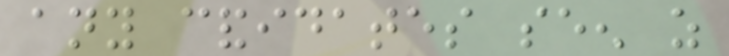any candidates seen as
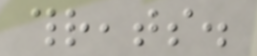threats.
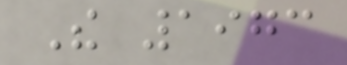The 1973
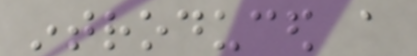introduced a
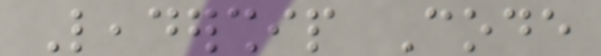Leadership Code
